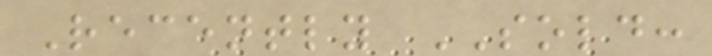Recently SOLD:
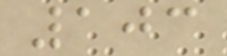103
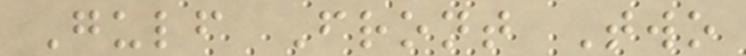Gulf Front Two
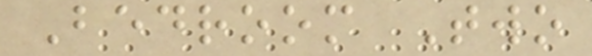Bedroom Two
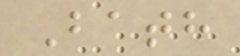Bath
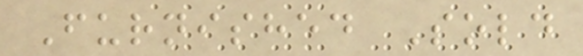Furnished Sold
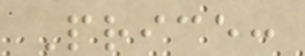Price:
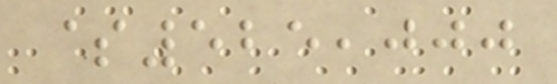$525,000
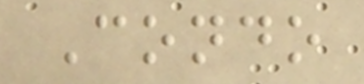Condo
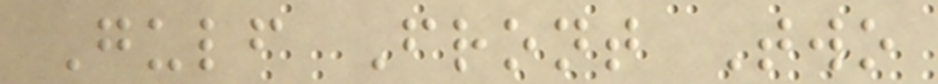Gulf Front Two
